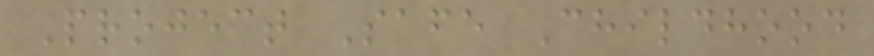Project Safe Childhood
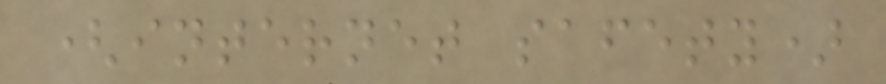(internet safety)
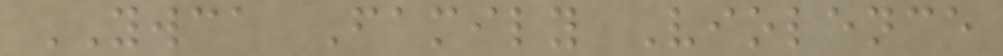YWCA Family Violence
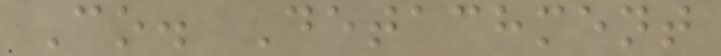Co. Detachment
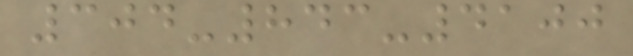304-843-4100
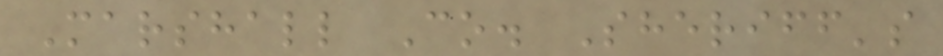Marshall Co. Sheriff's
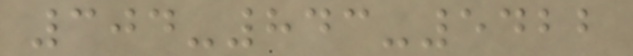304-843-5422
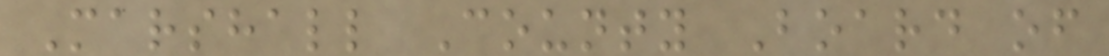Marshall County Board of
